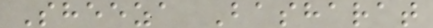Sheeza Basharat
